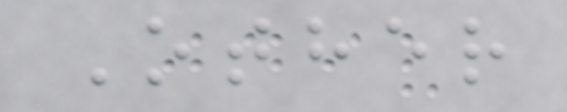Other
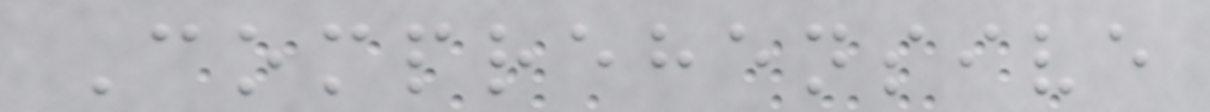Comprehensive
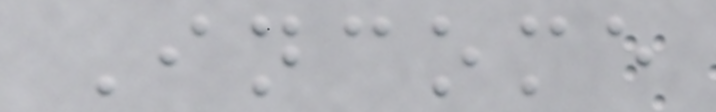Income
